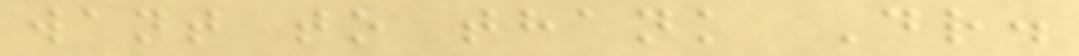want to thank Dr.
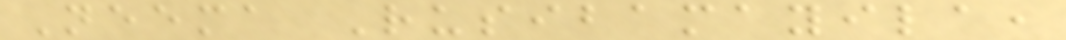Neema Rusibamayila,
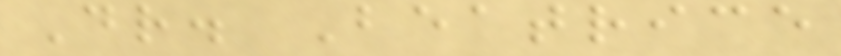Dr. Beatrice
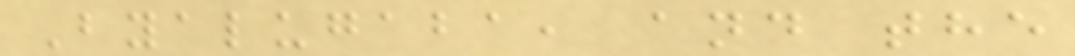Byalugaba, and the
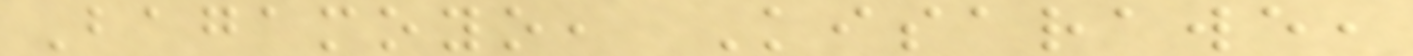Bagamoyo, Kisarawe,
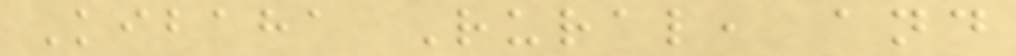Kibaha Rural, and
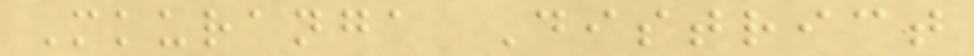Mkuranga District
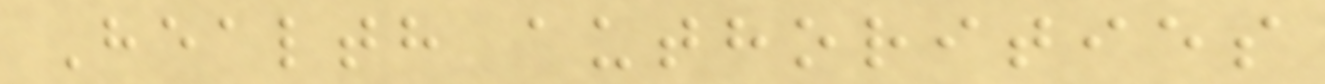Health authorities
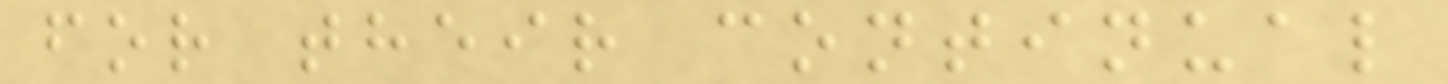for their continual
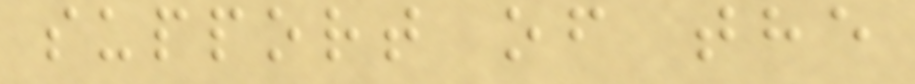support of the
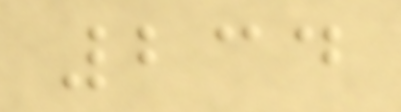234
